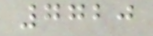7720
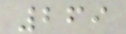269
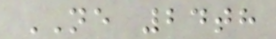NE 24th
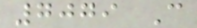7079 C
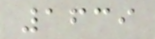1639
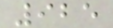925
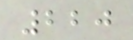220
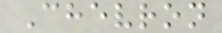Chevron
